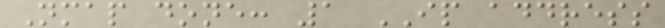Nmap done: 1 IP address
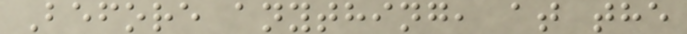Before anything, at the
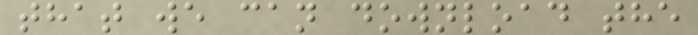that we can download the
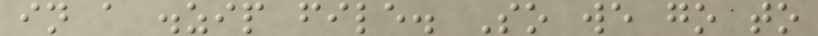in a .zip file. So we go to
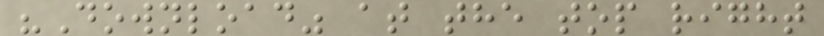"Download" at the top right
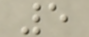5
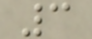3
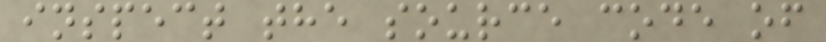inspect the source code of
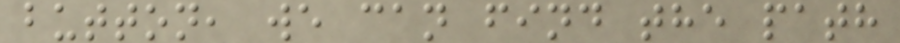button, we can find the path
